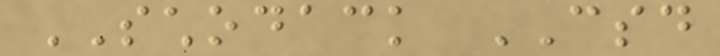SCHODACK CSD
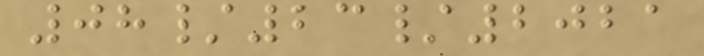08/23/2021
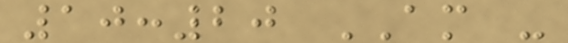10:20 AM -
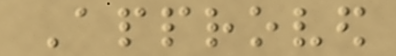Approved
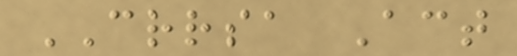CRRSA Act
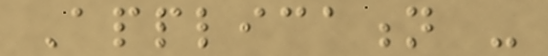Application -
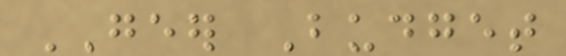GEER Budget
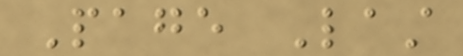Page Last
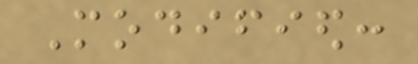Modified:
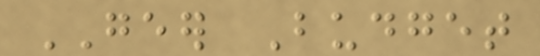GEER Budget
